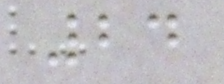24
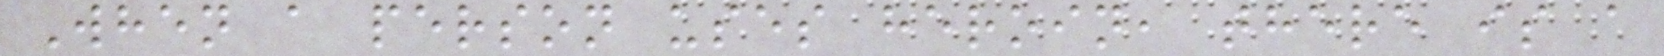When a person uses heroin, there is a
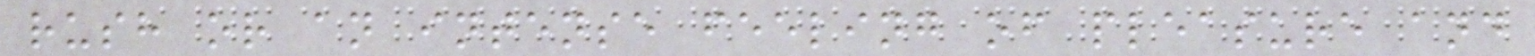rush or an intense feeling of pleasure and
